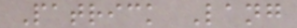Patrick Lang
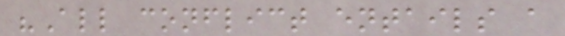"All conflict entails a
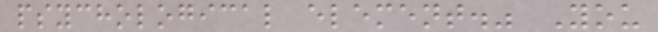psychological element." You
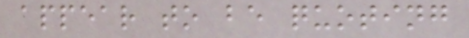appear to be quoting
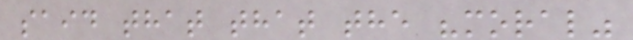said that that the "moral"
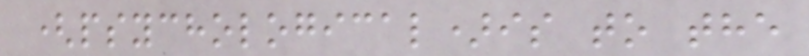(psychological)is to the
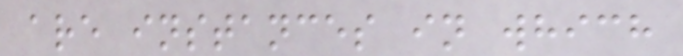are instances in which
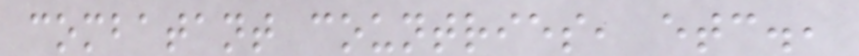combatant countries, etc.,
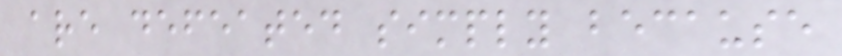are defeated simply because
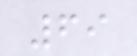69
